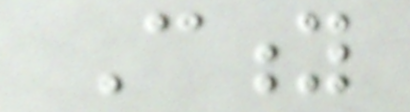City
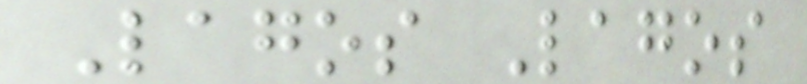Lagos Lagos
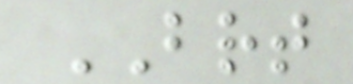BRT
